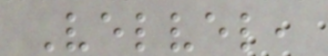Velvel,
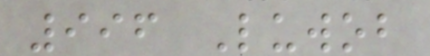996 Luwob
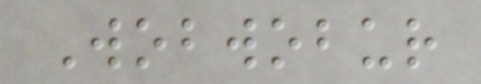Wobwobur
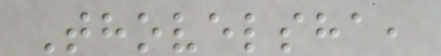Thovelsha,
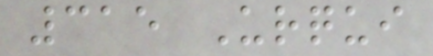315 Urqui
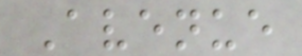Avenue
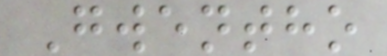Gwentho
